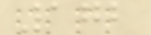172
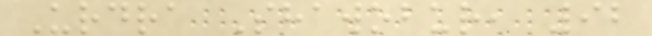Urdra Shawobur, 92
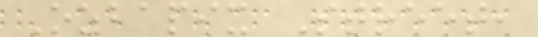Ozbapix Street,
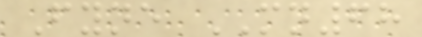Fyne MN68
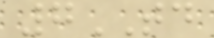7TD
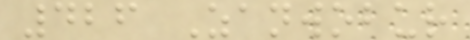426 Zanwobur
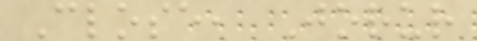Close, Jorur
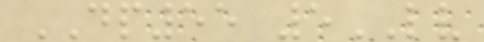DP55 5LV
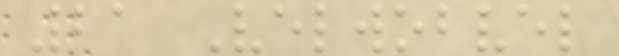21 Velwobvel
